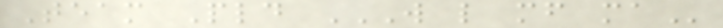Team Pld W L MF MA
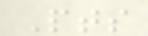Pts
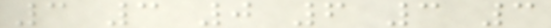3 3 0 6 3 3
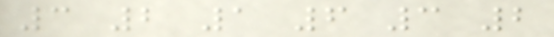3 2 1 6 3 2
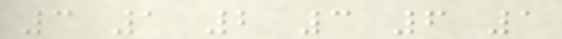3 1 2 3 6 1
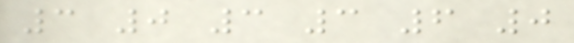3 0 3 3 6 0
